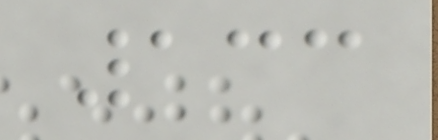133
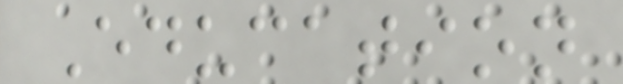Education
